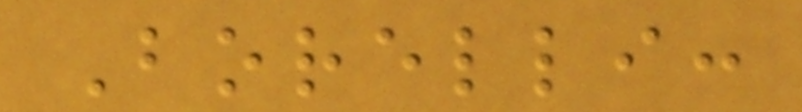Borelli:
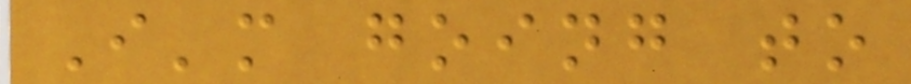I'm going to
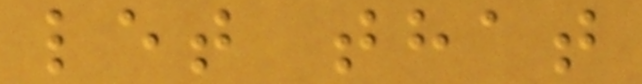let that
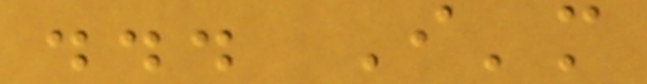... I'm
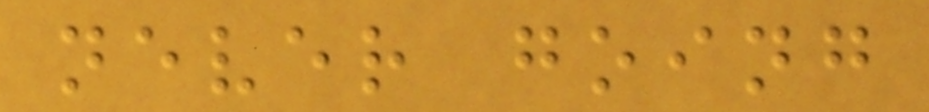never going
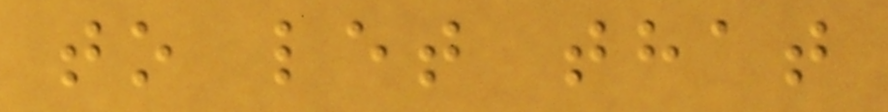to let that
